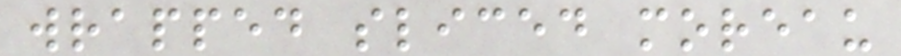wrapped sliced moreau
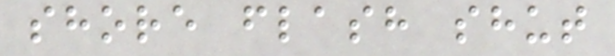shore flash shut
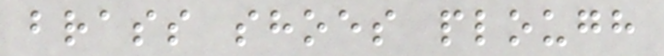brass shoes plough
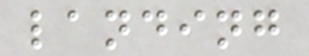landing
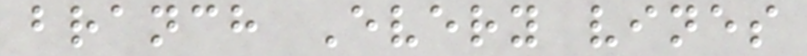branch Every vines
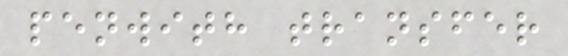penwith transfer
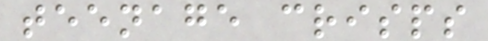teenage crisps
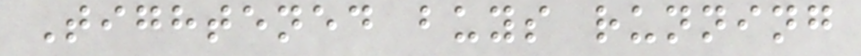Tightened buys running
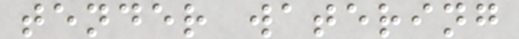tender watering
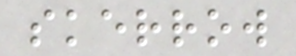skerrow
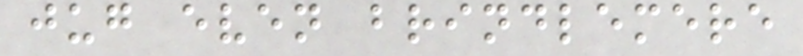jug even brindlemere
